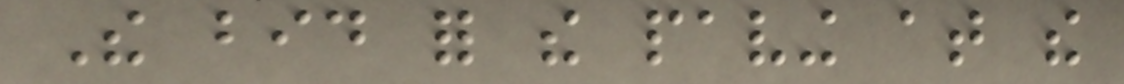The bid for the paving at the
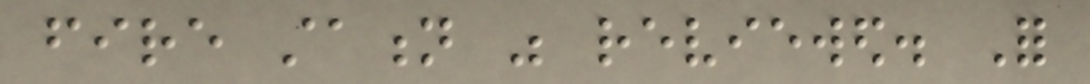fire station was reviewed. For
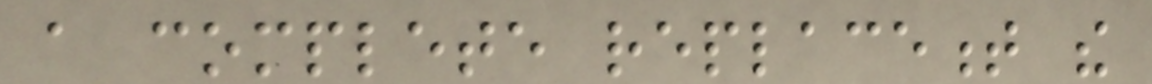a complete replacement the
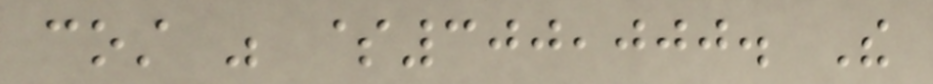cost was $300,000. The
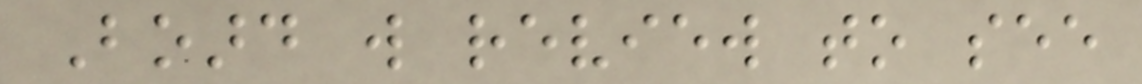Board will review to see
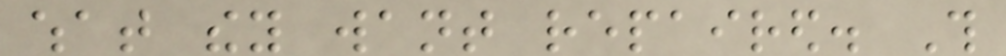what they want repaired. This
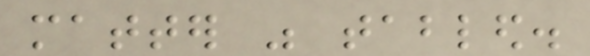matter was tabled.
